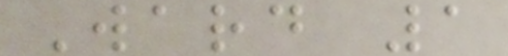Ward 1
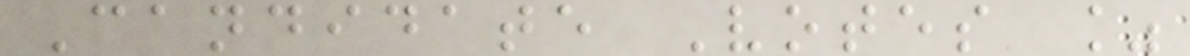Candidate Votes %
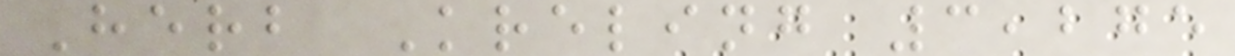Herb Kreling 3,275
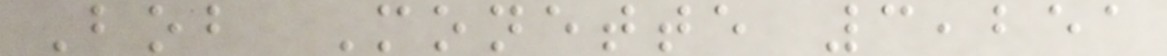Bob Monette 3,251
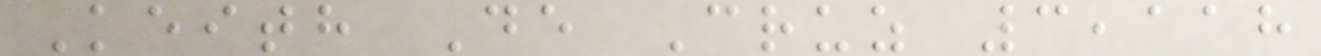Keith De Cruz 3,118
